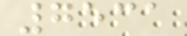7531
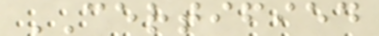CERTIFIED
